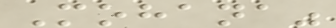Mohana"
